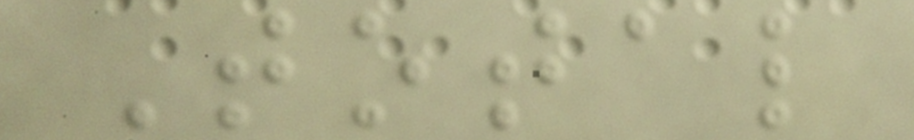Total
